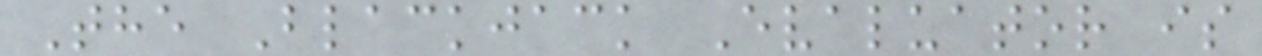The Blackjack Evaluator is
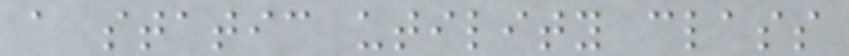a static utility class
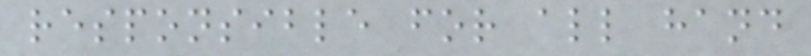responsible for all hand
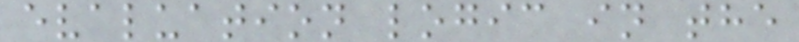evaluation logic in the
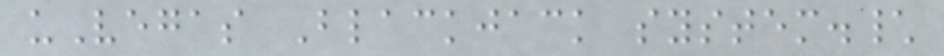uVegas Blackjack system.\
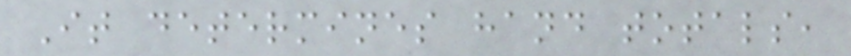It determines hand totals,
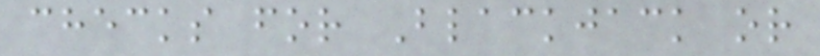checks for Blackjack or
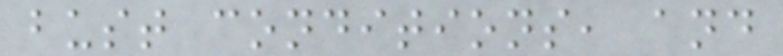bust conditions, and
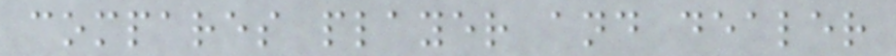compares player and dealer
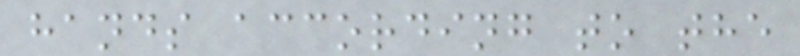hands according to the
